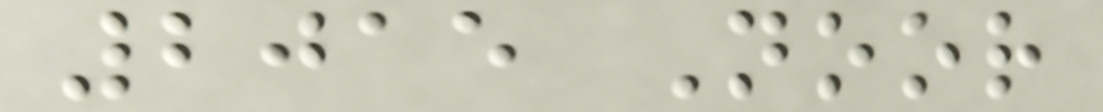2015 Noor
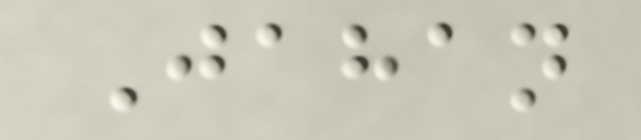Jahan
